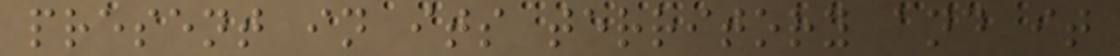present in its territory and it
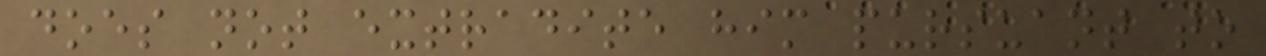does not extradite him pursuant to
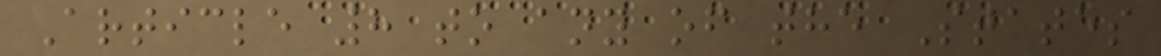Article 8 to any of the States
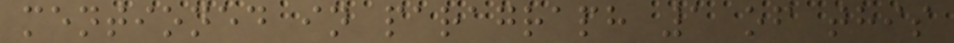mentioned in paragraph 1 of this
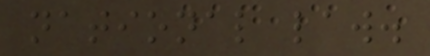national law.
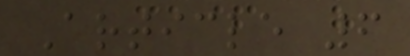Article 6
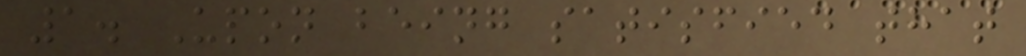1. Upon being satisfied that
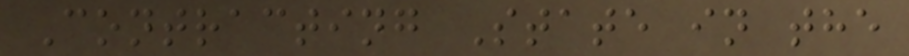Contracting State in the
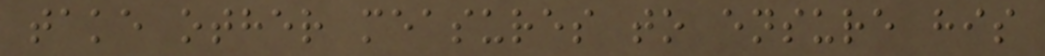take other measures to ensure his
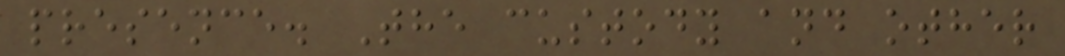presence. The custody and other
